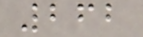262
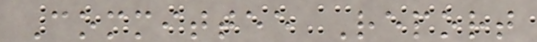Committee Report
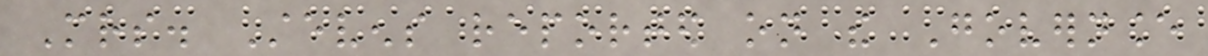Mrs. Stevens reported on the Governance
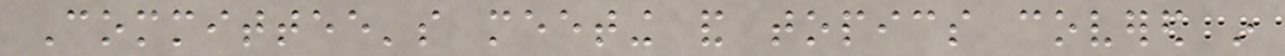Committee's meeting and topics covered in
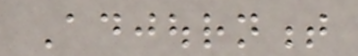Adjournment
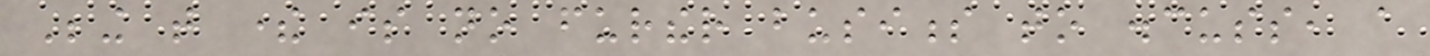Being that there is no further business to discuss, a
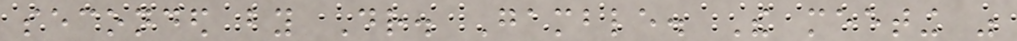seconded by Dr. Gamble. The meeting was
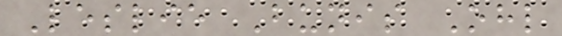Leslie Bunis Ohl
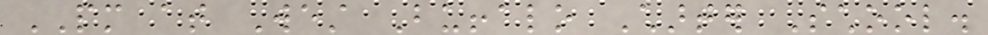PM at West Buffalo Charter School.
